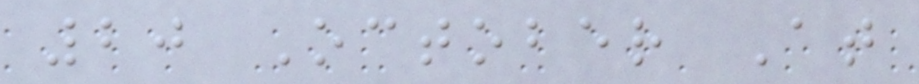20 October At
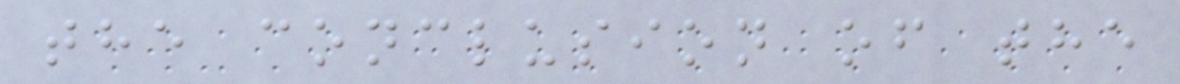the conclusion of the
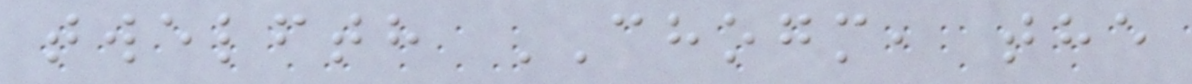twelfth CHOGM, the
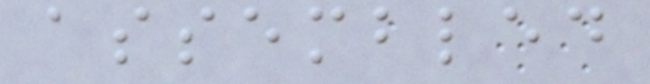assembled
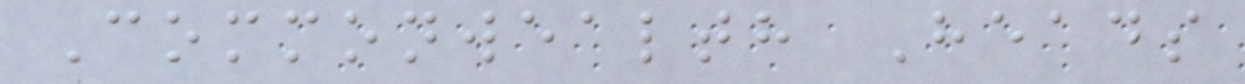Commonwealth Heads
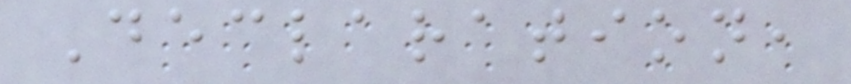Declaration,
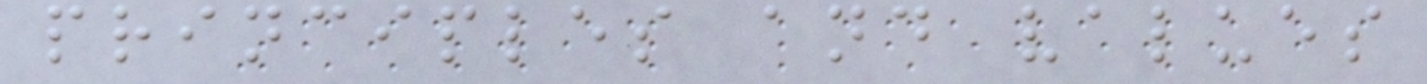principles and values
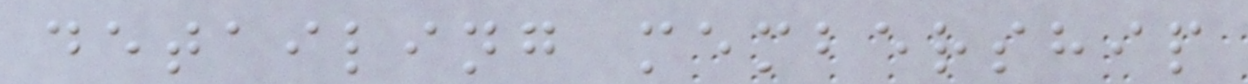detailing membership
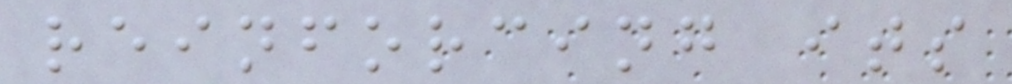reinforcing its
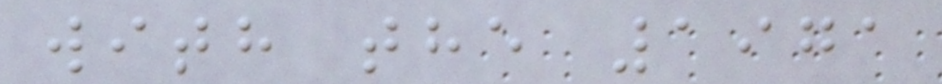with the 1971
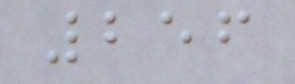256
